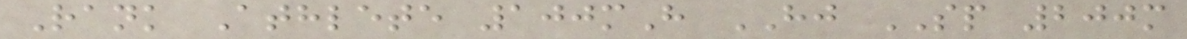Rank Athlete 100mH HJ SP 200m
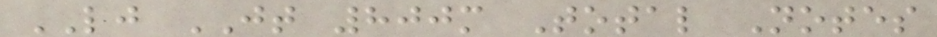LJ JT 800m Total Notes
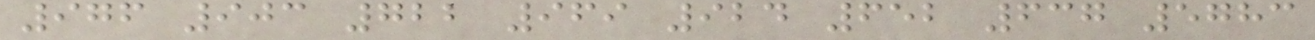976 903 722 969 924 652 637 5783
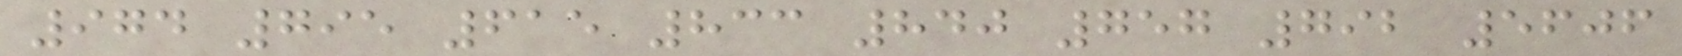974 795 615 833 840 757 792 5606
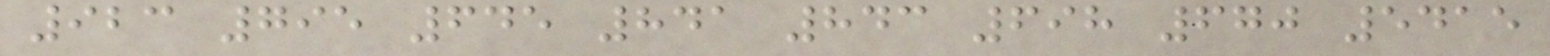923 795 645 841 843 698 670 5415
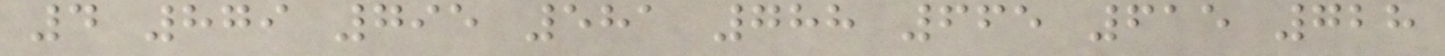4 879 795 581 788 665 615 728
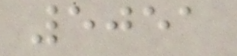5051
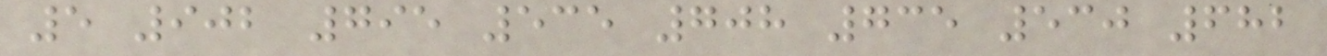5 902 795 535 708 735 530 682
